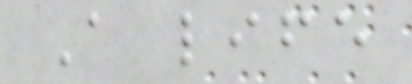A life
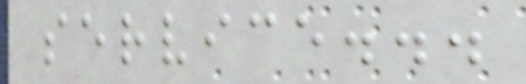service...
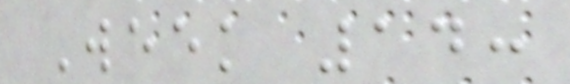Week 14:
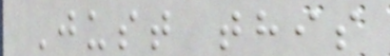Just this
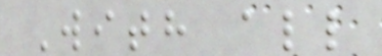With all
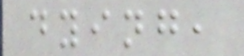dying,
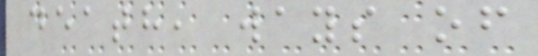death, ways of
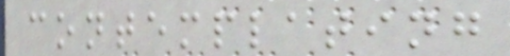contemplating
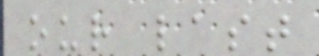our last
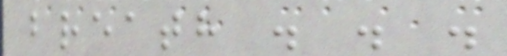breath . . .
